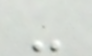-
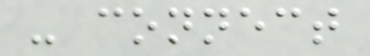- connect
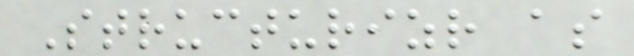Structurizr as
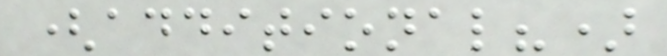(additional?)
